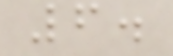6.
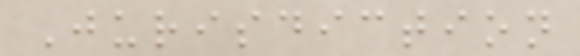Jurisdiction
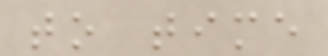to time
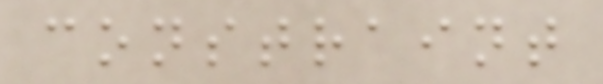constraint
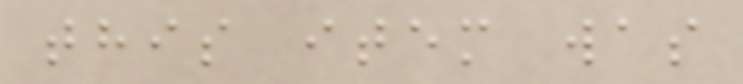this item was
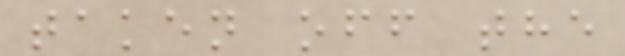taken off the
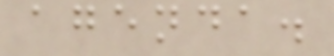agenda.
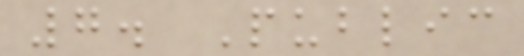7. Public
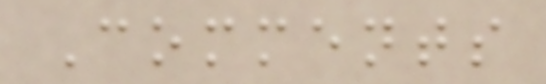Comments
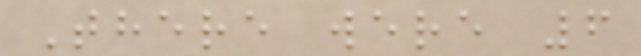There were 6
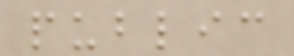public
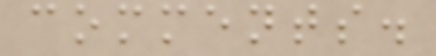comments.
